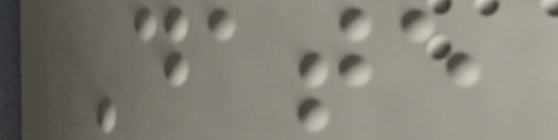Date
